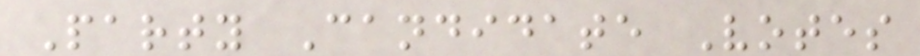Party Candidate Votes
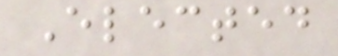Elected
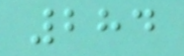284
